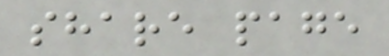share page
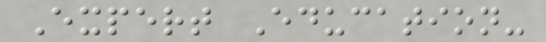Expert Education-
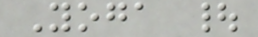Yoga |
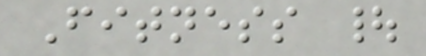Fitness |
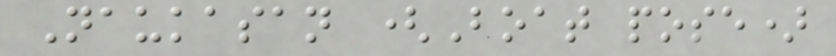Naukasan (Boat pose)
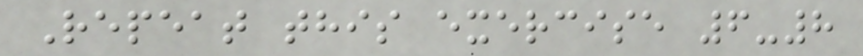Repeat this exercise 6-8
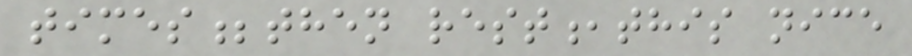times;then rest,this nice
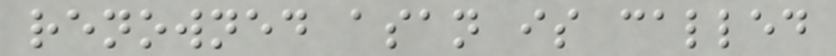renowned asan is called
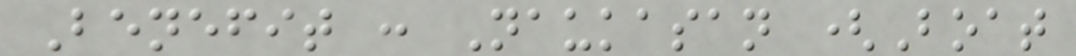Benefit : Naukasan (Boat
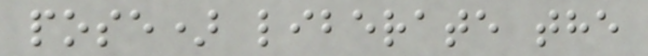pose) liberate the
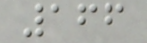166
